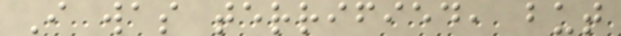I was terrified, but
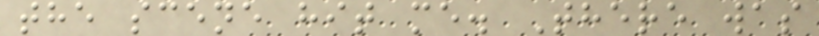the scene hit me. There was
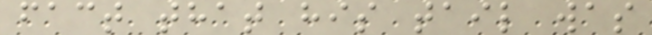fact that his tail was
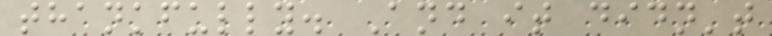thankfully. And it didn't
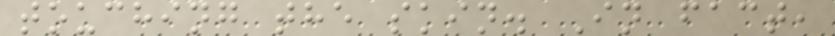touching the skin. In fact,
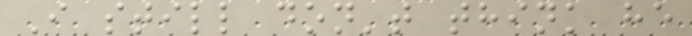I still don't think he
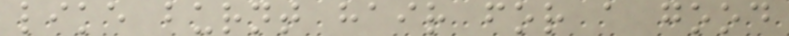like burnt hair for a good
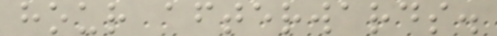hour afterwards.
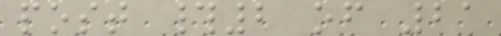post #2 of 21
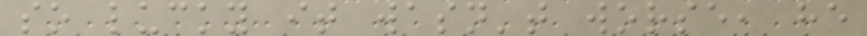so lucky it wasn't worse, he
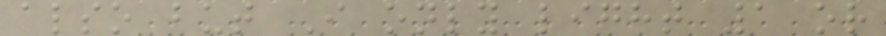also but I only light 1 or
